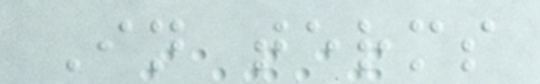In terms
